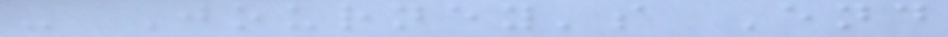- Journey's End
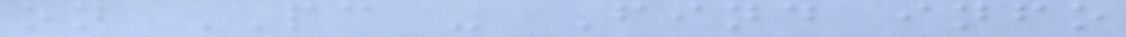on PC - Find info
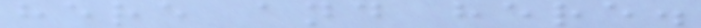here and here.
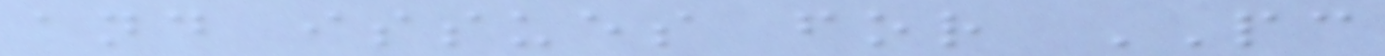and issues for PC
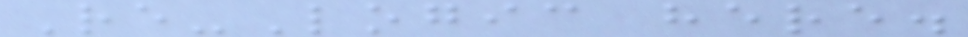Re-Logic here.
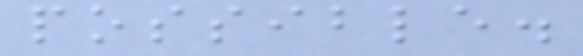possible.
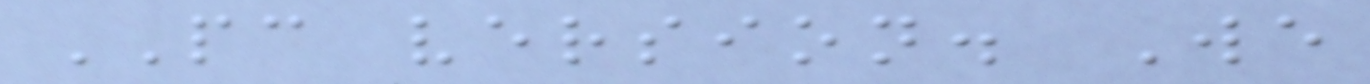PC version. We
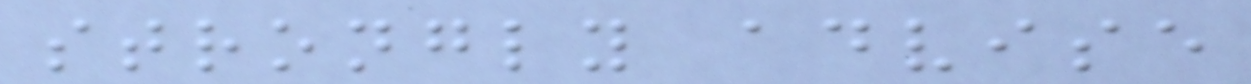strongly advise
